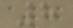8
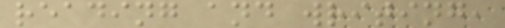reading and writing,
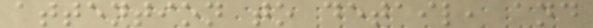attention to detail, and
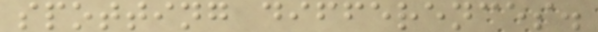spotting differences.
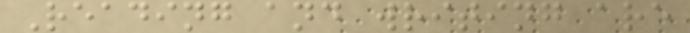Reading and writing are
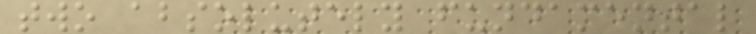two absolutely fundamental
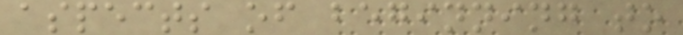aspects of beginning to
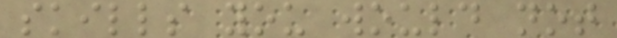skills you would not
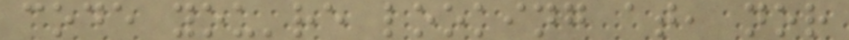code you're looking at, nor
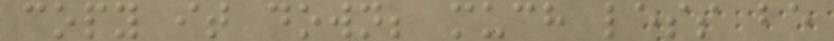copy it down; much less be
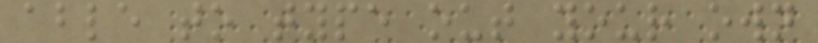able to type out your own
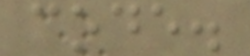code.
